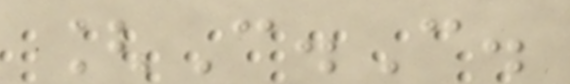[C.C.
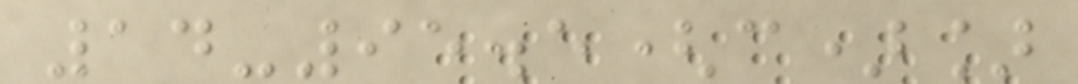14-95.5(c)]
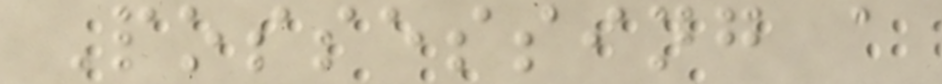Possessing a
